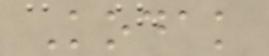Kodak
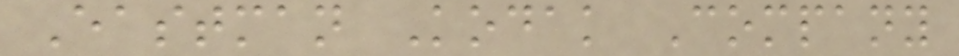Eastman Kodak Company
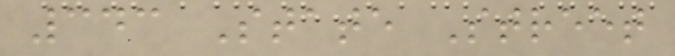343 State Street
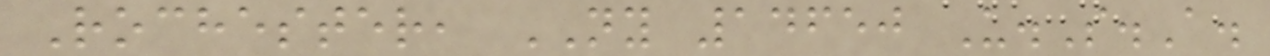Rochester, NY 14650 U.S.A.
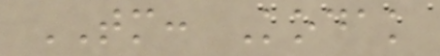TM: Kodak
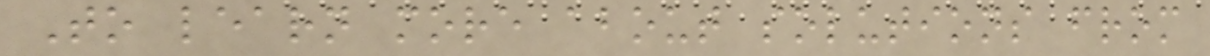To learn more about solutions from
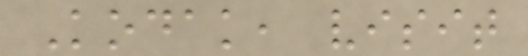Kodak, visit
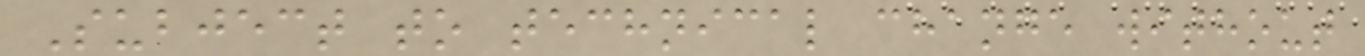Subject to technical change without
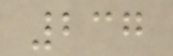237
